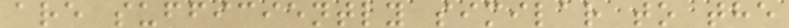are sufficiently similar to the
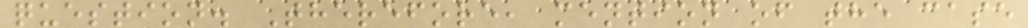question. Therefore, mention of the case
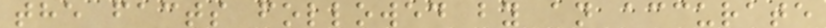the facts followed by an accurate
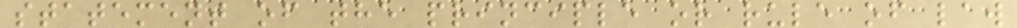statement of the principle or rule of law
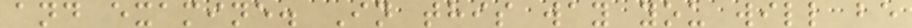and examine. In this way you will be
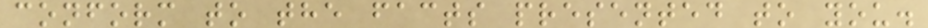conform to the facts presented to you.
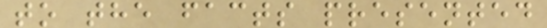to the facts presented
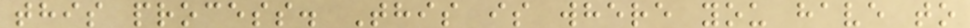this process. This is where you have to
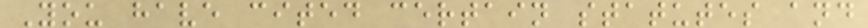You have cited certain statutes and
